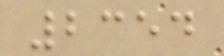2354
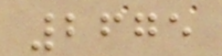2675
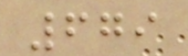679
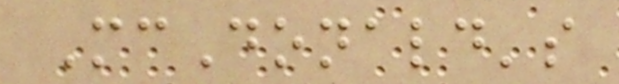McDonald's
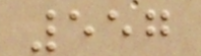557
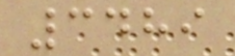3489
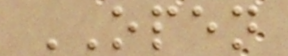OPEN
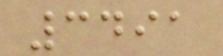3491
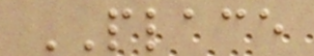PLACE
